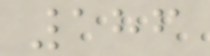186
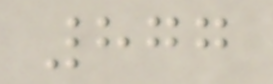877
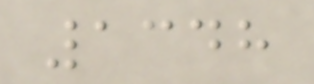1348
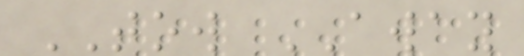TOW AWAY
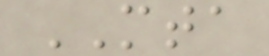MTA
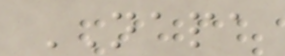NAPA
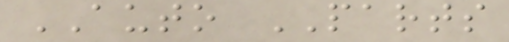AUTO PARTS
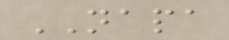NAPA
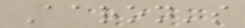Aaron's
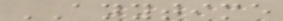ANYTIME
